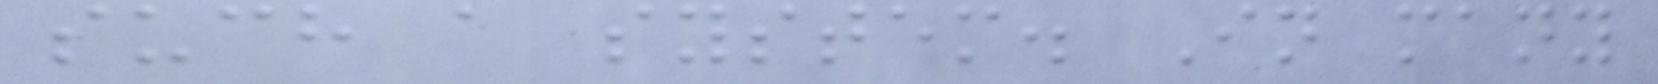such a system. In many
